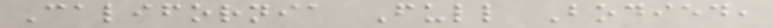California Full Bodied,
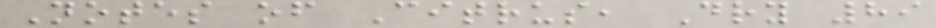Notes of Citrus, Dry 89
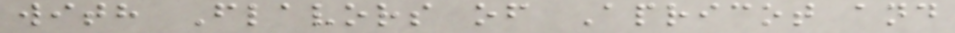with Flavors of Apricot and
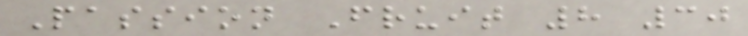Passion Fruit 8 30
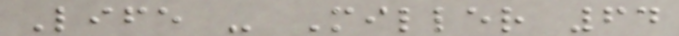Life - Miller 64
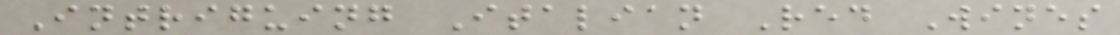Intriguing Italian Red Wines
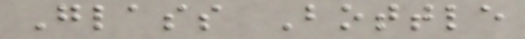Glass Bottle
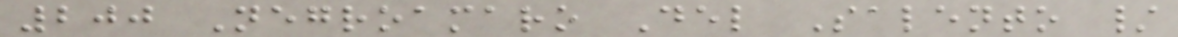200 Negroamaro Del Salento /
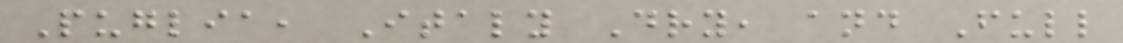Puglia, Italy Dry, and Full
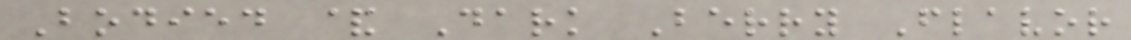Bodied & Dark Berry Flavor
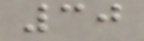30
